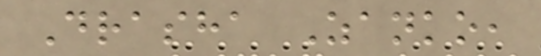Drasha Zanko,
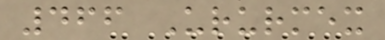466 Ururmex
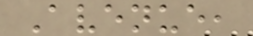Avenue,
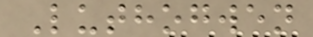Luthogwen
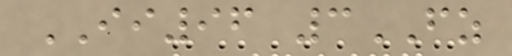II96 3FZ
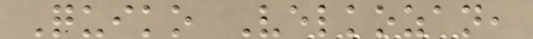Quiko Velkozan,
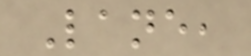Lane,
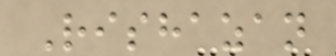Rishazan
